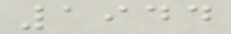1944
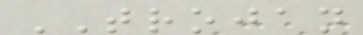TROJAN
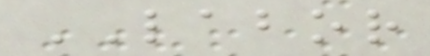LABOR
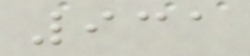931
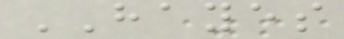HAYES
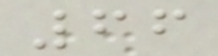66
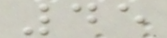45
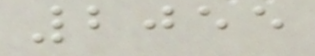2055
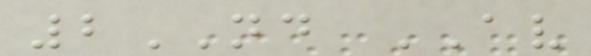2ND AV
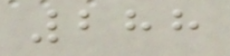288
